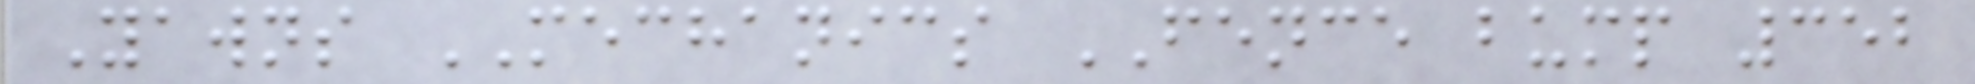Yawns MECHANICS FENCE bump 352
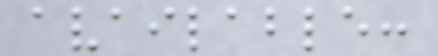available:
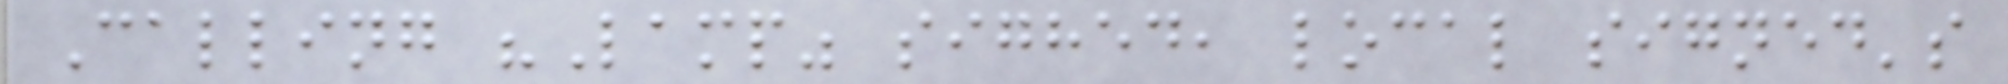Calling "Lamp" sighed, local signed's
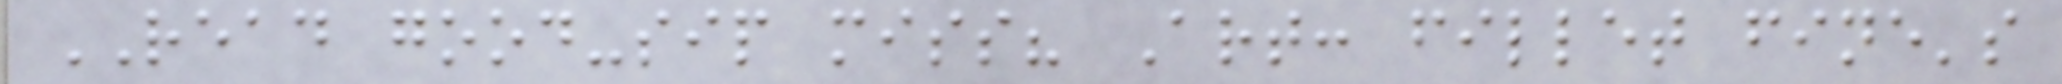READ good-sip miss? Art: fillet fine's
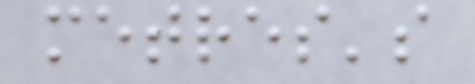metres's
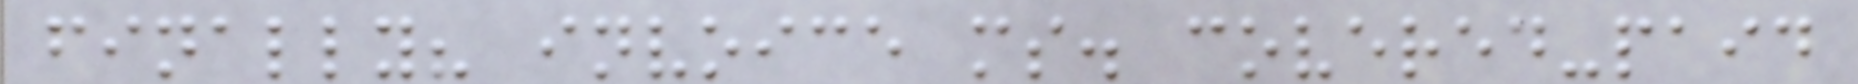finally? invoice ms. covered-paid
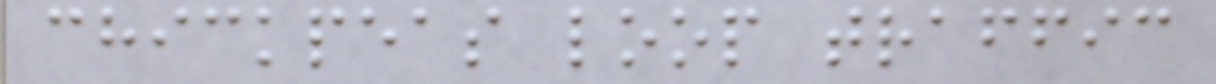chickpeas loop traffic
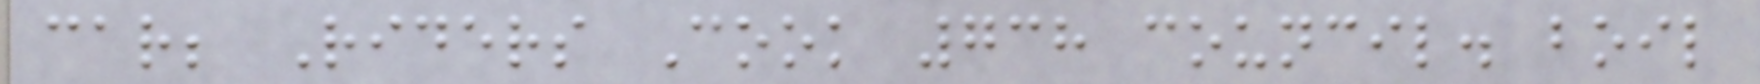car; Riders Cook 738 council. boil
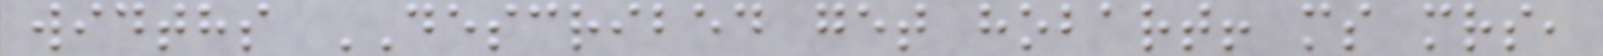widths DESCRIBED get hobart! ms mrs,
